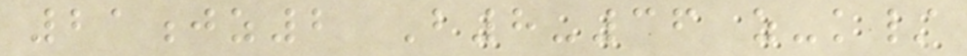21jz2 B8-36 z-k/
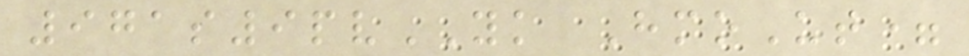971s9pvYK HmoUt=
